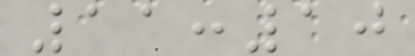11:10
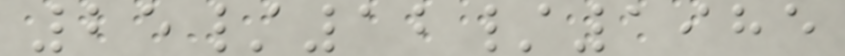25/12/1985
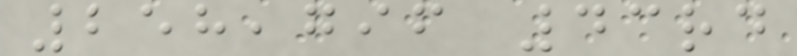258,796 43rd
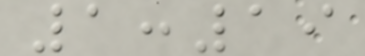1:19
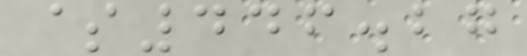$446.27
